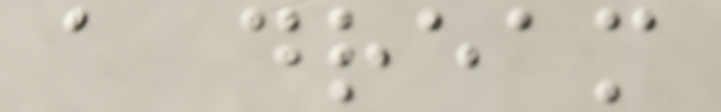a dream
